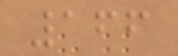166
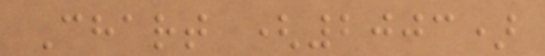Chart (2003)
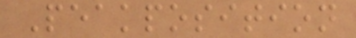Peakposition
